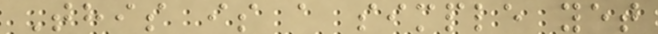This is a simple yet
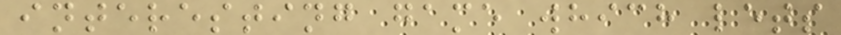interesting game which lets
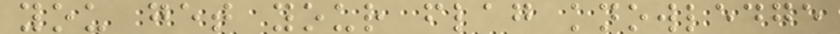you get your flag knowledge
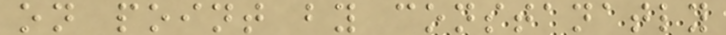on point by constanatly
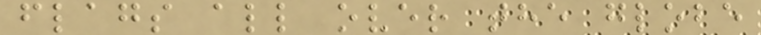flags all over the globe
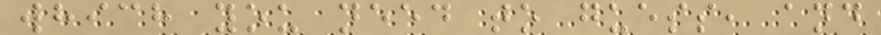which you need to guess, and
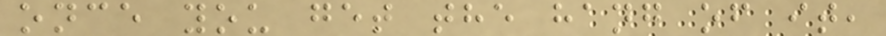once you get the hang of it,
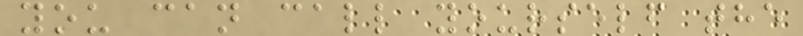you can call yourself the
